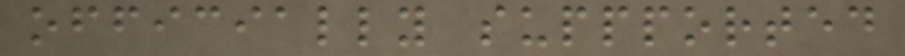officially suppported
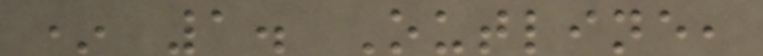* 1. Outline,
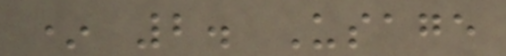* 2. Usage
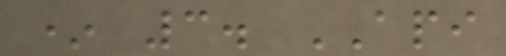* 3. API
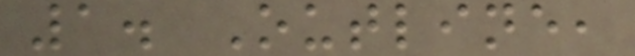1. Outline,
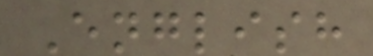English
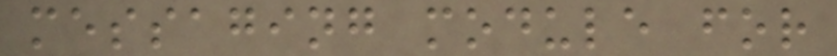messaging module for
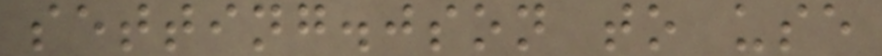setting.json to use
